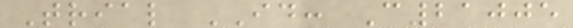Trial ID: C21005
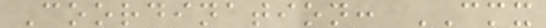Coordination: CMX
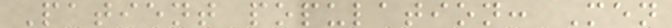Patient population: Men
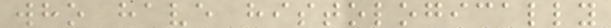who have histologically
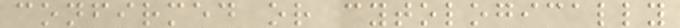confirmed or cytologically
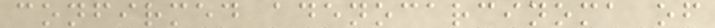confirmed adenocarcinoma of
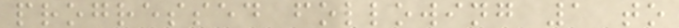progressed following 1 to
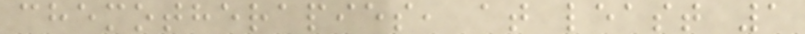chemotherapies, at least 1
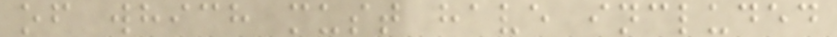of which must have included
